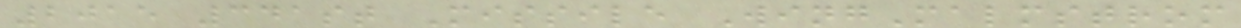2015 341st Missile WingMalmstrom
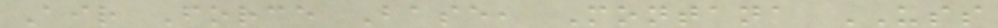Air Force Base, Montana USS
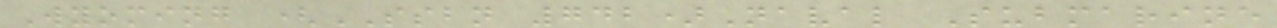Wyoming (SSBN 742)Naval Submarine
